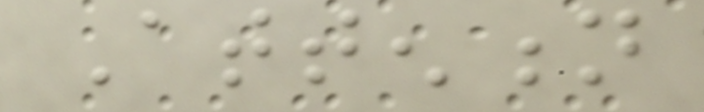Attention
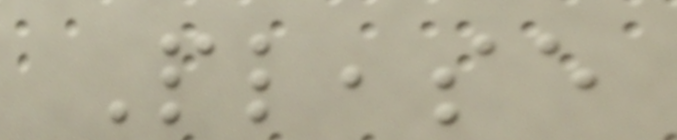Please
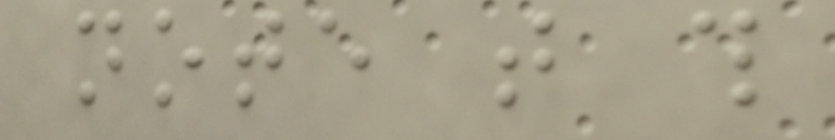note that this
